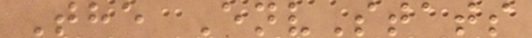The EnvStats
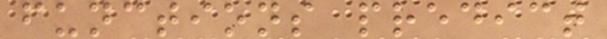functions predict
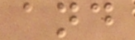and
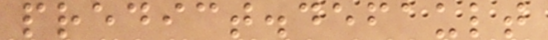predict.default
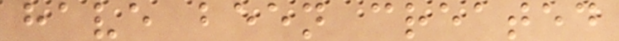have been created
